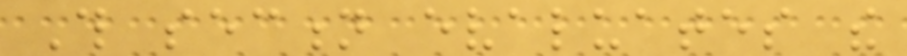This section evaluates the
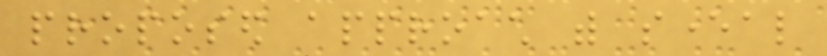proposed approach with several
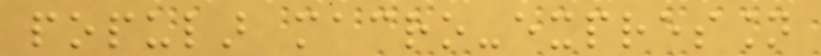popular macro-expression
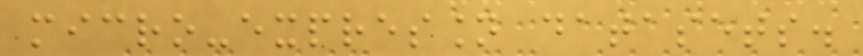micro-expression datasets.
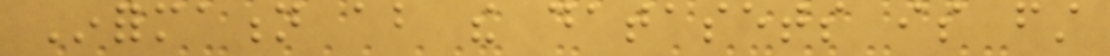Information about the datasets is first
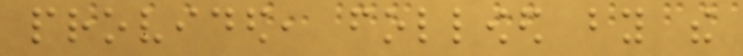provided, followed by the
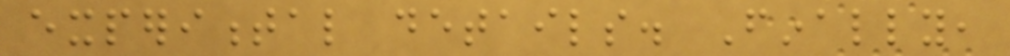experimental details. Finally,
